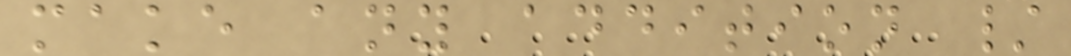make any addition /
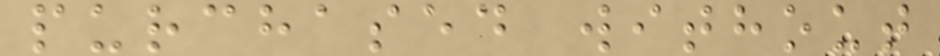purchased without
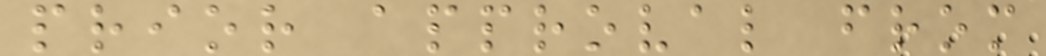prior approval from
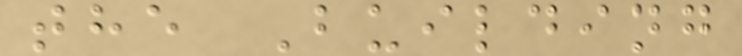the Building
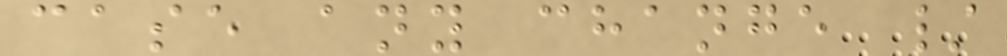case any change /
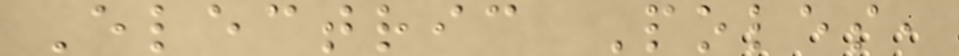Electric Poles,
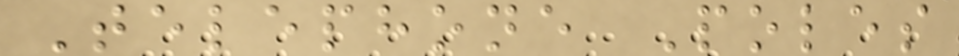Telephone Poles
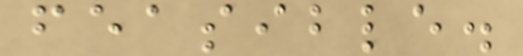feasible.
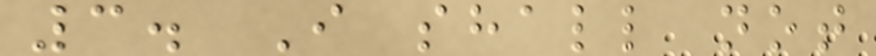3. I shall not
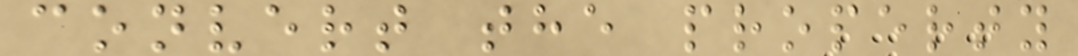convert the property
